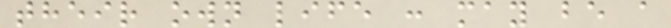their own life : may be a
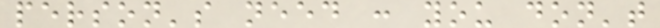person's need : you don't
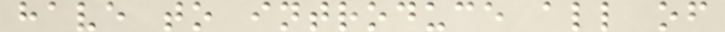have to introduce all of
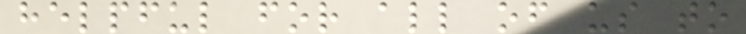helpful for all of us to
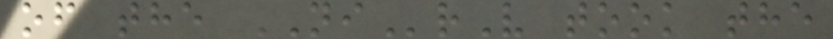of the NIrV took the
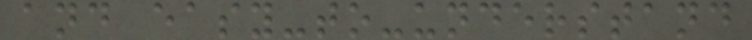and easy-to-understand
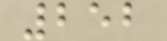252
